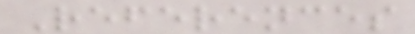References
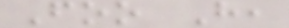Foo H,
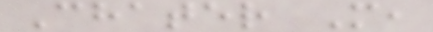Chater M,
